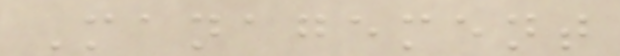Management
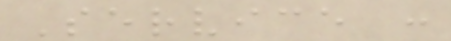Service :
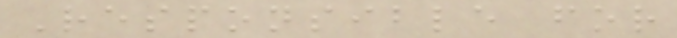Responsible for
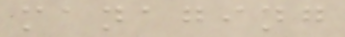managing
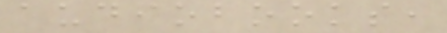audiobooks,
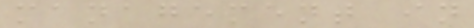management in
